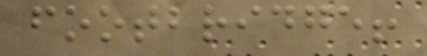footbridge!
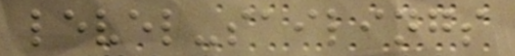level-sailings
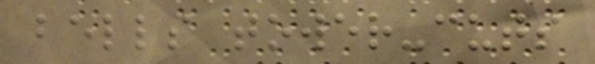bells tower-cuts
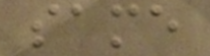same
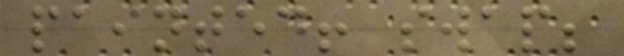painted! swap;
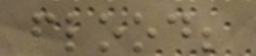flood;
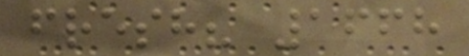fresh? 1668
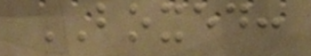BOXED:
